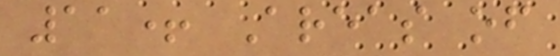11+ Areas of
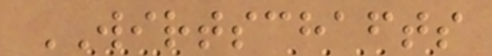WIRTSCHAFTS
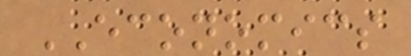ECONOMICS
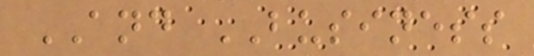AND BUSINESS
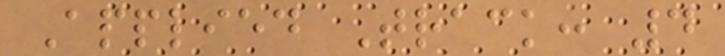Applied Track: 4
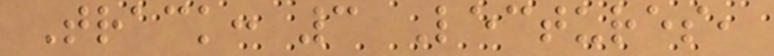Track: 3 Lectures,
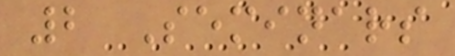2 Seminars
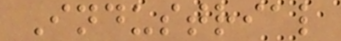Industrial
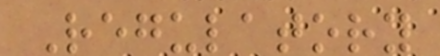Regulatory
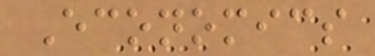Economics
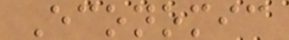Economic
